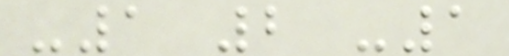-1 2 -1
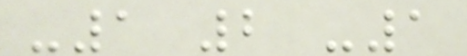-1 2 -1
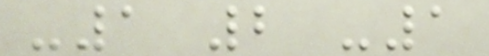-1 2 -1
